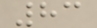83
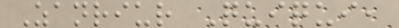Zanriur Quiqui,
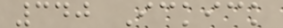340 Ickick
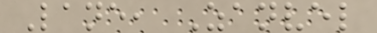Lane, Zanvel
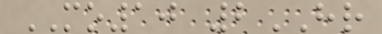MO10 2HR
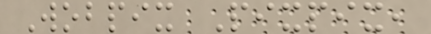Wobpix Pixpix,
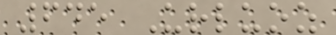645 Urluoz
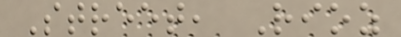Street, Rioz
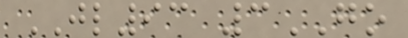JL93 3GO
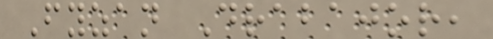Fyzan Drabajor,
